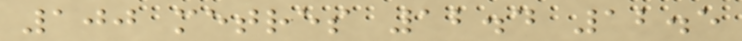100 metres 12.4 12.5
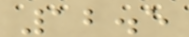12.5
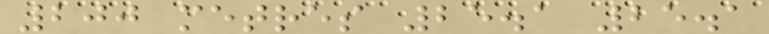200 metres 25.1 25.1
